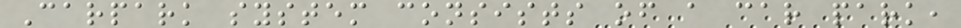Carpark system consists of a car park,
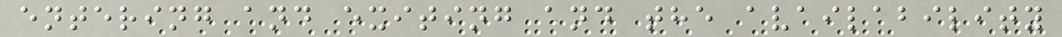entering and exiting and the availability
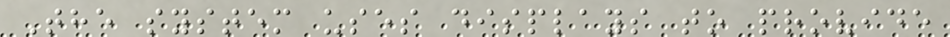The system uses displays to provide
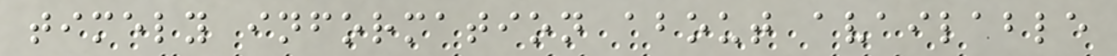timely information about available
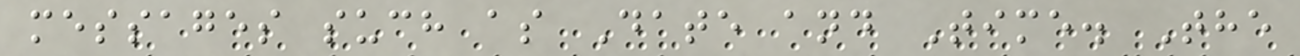messages such as Date and Time. The
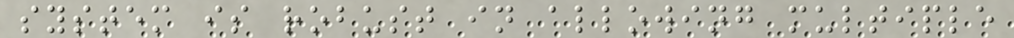system is robust in allowing multiple
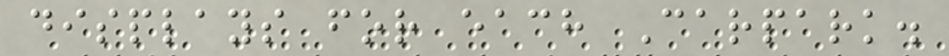displays for each Carpark.
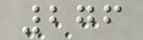276
